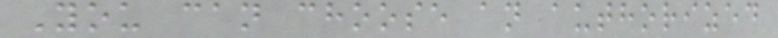You can choose an authorized
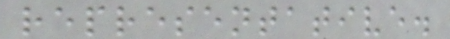representative.
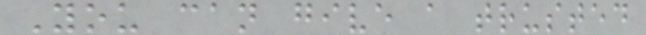You can give a trusted
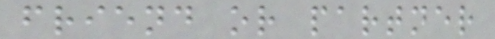friend or partner
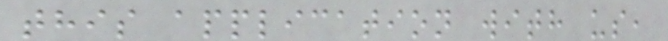this application with us,
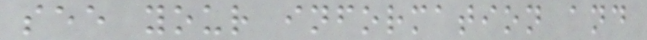see your information and
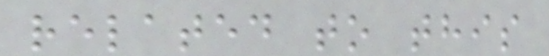related to this
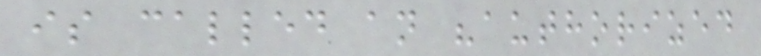is called an "authorized
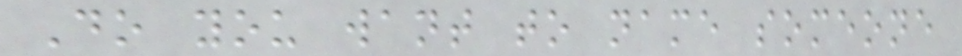Do you want to name someone
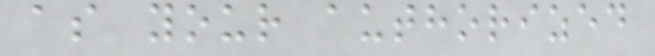as your authorized
